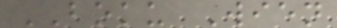BOKU Wien
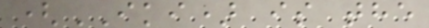(IKI) is the
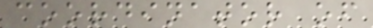coordinator of
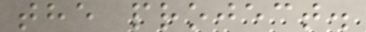the project.
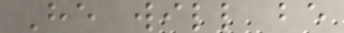He will be
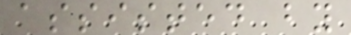assisted by
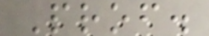Prof.
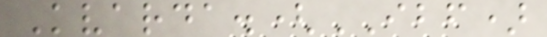Kvarda.(IBF)
